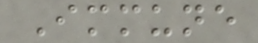Immune
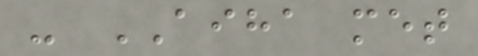- AIHA met
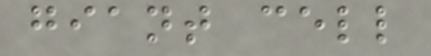giant cell
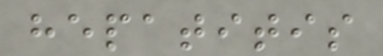hepatitis
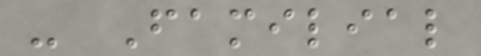- Familial
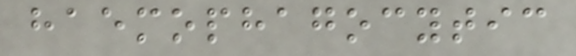haemophagocytic
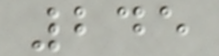245
